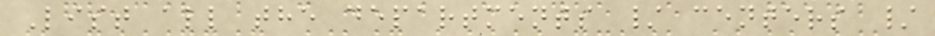List all the departments / centers /
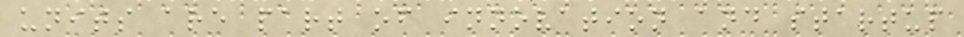units are part of innovation and startup
